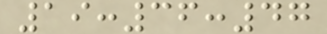19:36:47
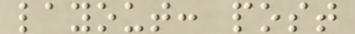layout: post
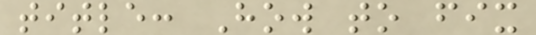title: How to fix
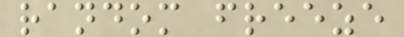random freeze
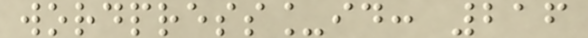wordpress_id: 216
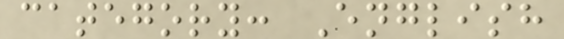category: English
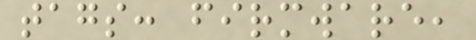tags: firmware,
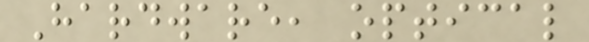Hardware, optical
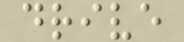drive
